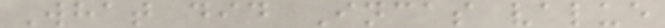What did Incas value
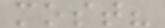most?
